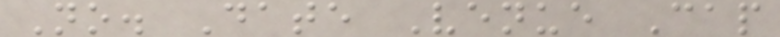No. Date Venue Cap
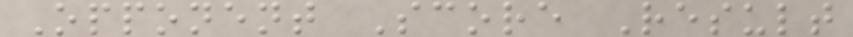Opponent Score Result
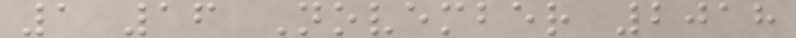1 16 November 2018
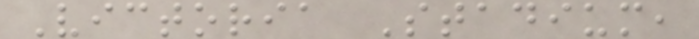Victoria Stadium,
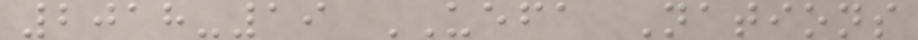2018-19 UEFA Nations
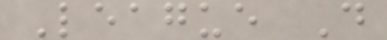League D
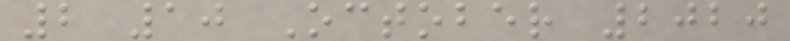2 10 October 2020
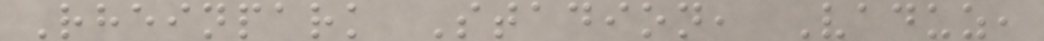Rheinpark Stadion, Vaduz,
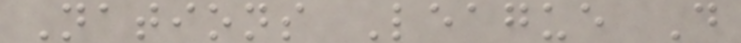Nations League D
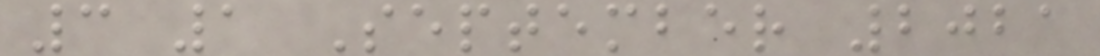3 1 September 2021
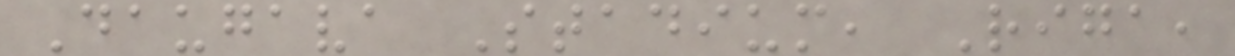Daugava Stadium, Riga,
